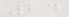24
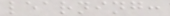learning:
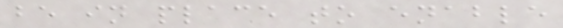be in place to enable
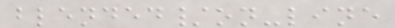blended/on-line
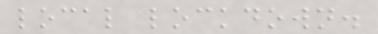local lockdown.
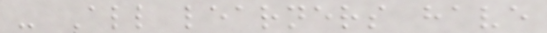- All learners have
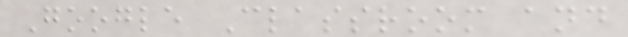Google Classroom and
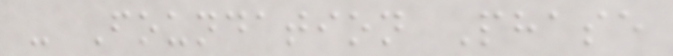- Foundation Phase
